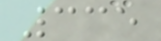335
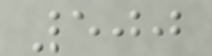500
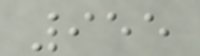955
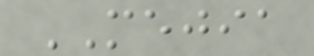MEJIA
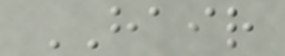HAIR
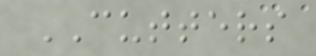CUTTERS
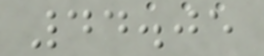44.05
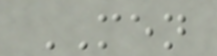MEN
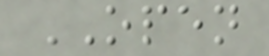OPEN
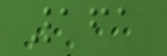161
